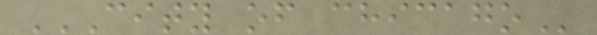CITY OF CHICAGO
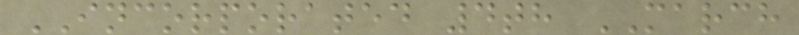INCORPORATED 4th MARCH
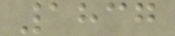1837
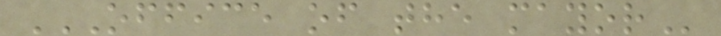OFFICE OF THE MAYOR
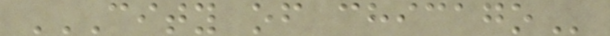CITY OF CHICAGO
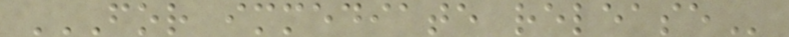FOR IMMEDIATE RELEASE
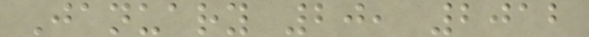January 20, 2012
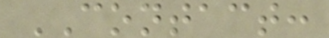CONTACT:
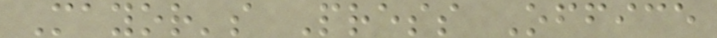Mayor's Press Office
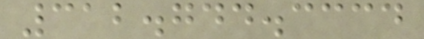312.744.3334
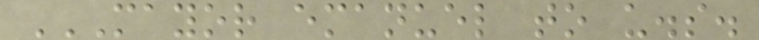MAYOR EMANUEL TO U.S.
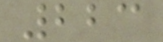223
